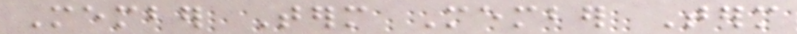Member Term Member Term
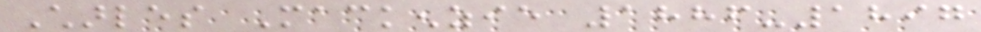Charles Mackenzie 1886-1897
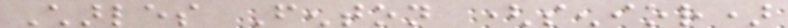Charles Fenton (senior)
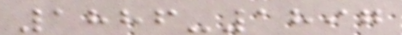1886-1897
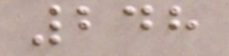248
